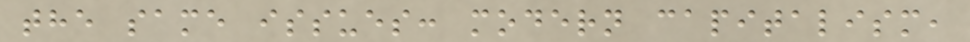the same issues: modern capitalism,
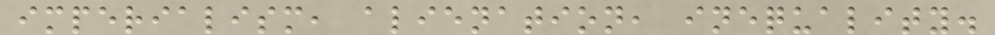imperialism, alienation, inequality.
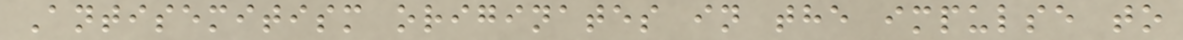Antisemitism originates in the impulse to
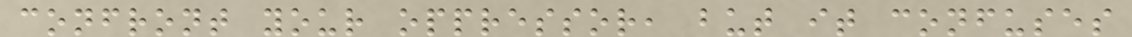confront your oppressor, but it confuses
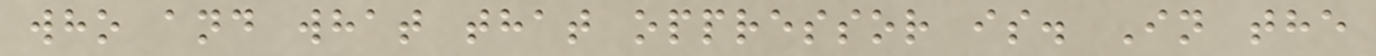who and what that oppressor is. In the
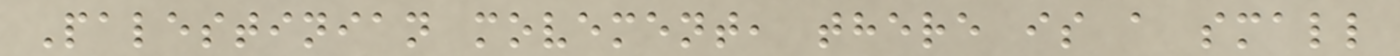Palestinian movement, there is a small
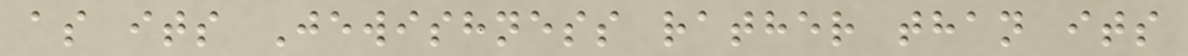as its Jewishness rather than its
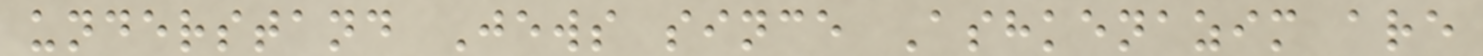understand Jews since Ashkenazim are
